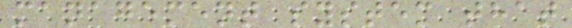management system that
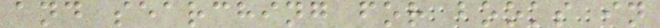and searching for books in
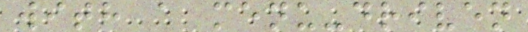with a menu-driven
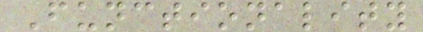Functionality
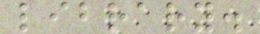library.
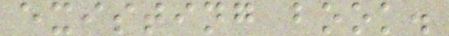existing book.
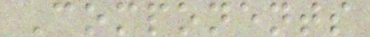Components
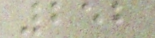252
